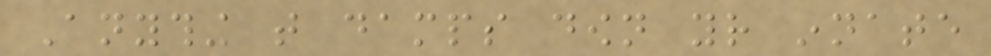Anything that damps down your innate
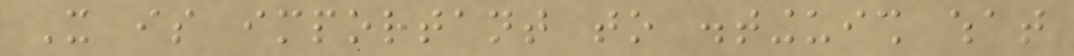It is important to distinguish what
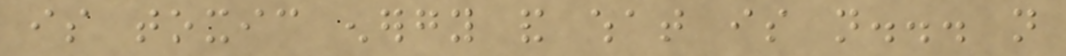is toxic energy and what is not... not
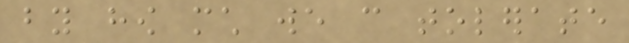by how much we can tolerate
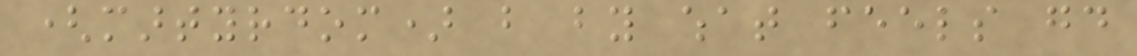(martyrdom) but by what feels good
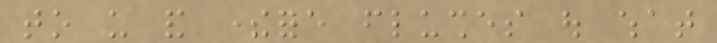to us and therefore flushes out what
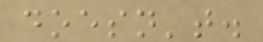doesn't.
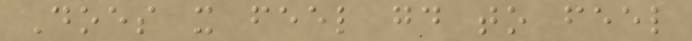Does it feel good to feel
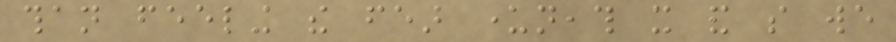than feeling the fear underneath it and so we
